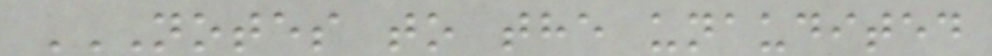NOTES TO THE UNAUDITED
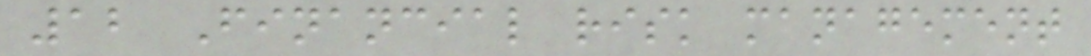12 Financial risk management
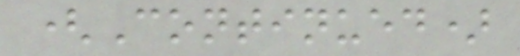(Continued)
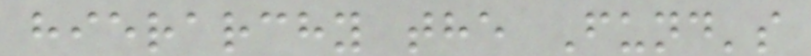hierarchy the Fund's
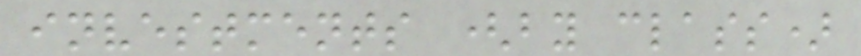investments (by class)
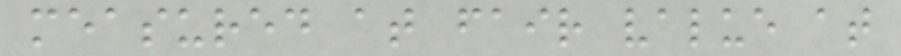measured at fair value at
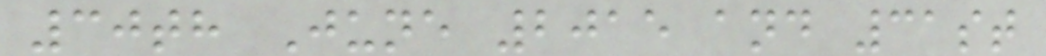30th June 2015 and 31st
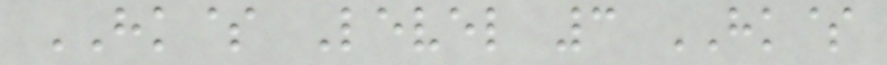HK$ Level 3 HK$
